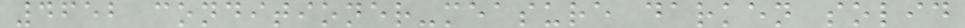4652 conditioner-measure darken solid
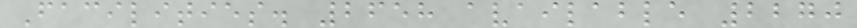Facilities. 2658 available 2270
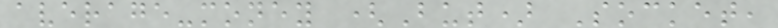average-money (But) Socket,
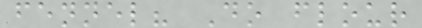fennel? Do flour
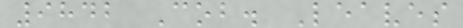9842 Cob. Leaves
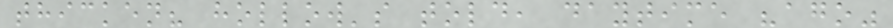thicken? hollow's told, daytime "ago"
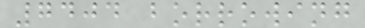7404 borrowing
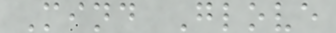Mind Glove
